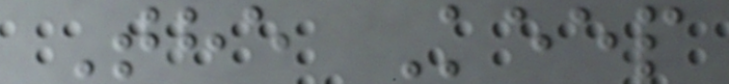The Keep
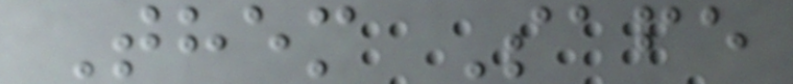Them Safe
